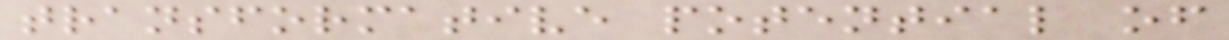transformative potential of
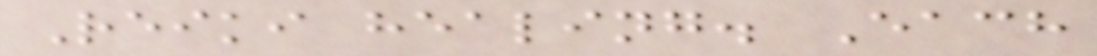Reiki healing. Each
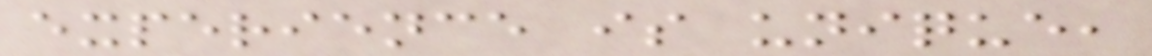experience is unique,
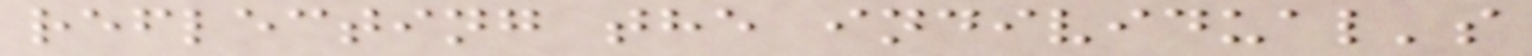reflecting the individual's
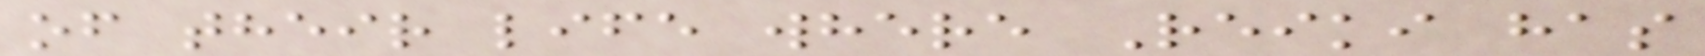of their life where Reiki has
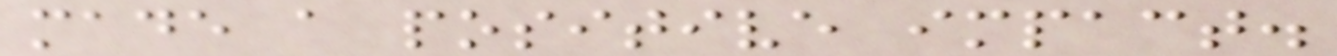made a positive impact.
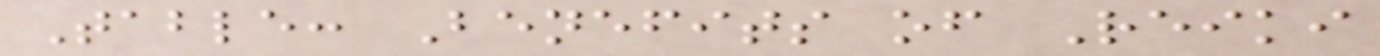Table: Benefits of Reiki
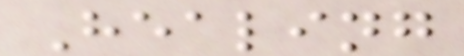Healing
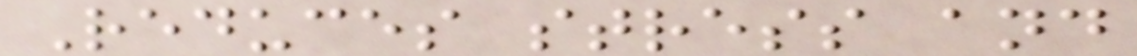Reduces stress and
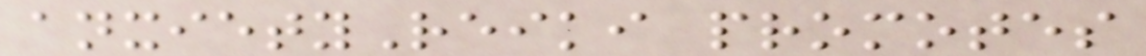anxietyReiki promotes
